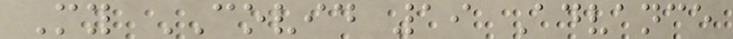My COVID 19 Advance
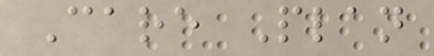Care Plan
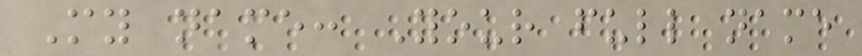My name: Your full name
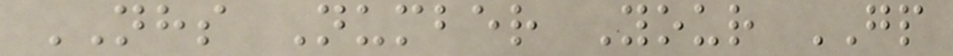NHS Number Your GP
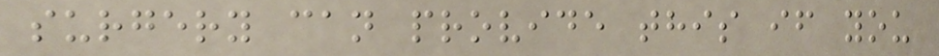surgery can provide this if you
